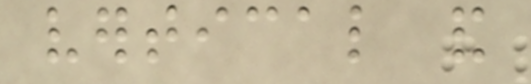vertical and
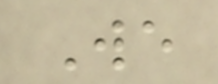We
